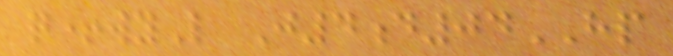q+wyL J4d04HP
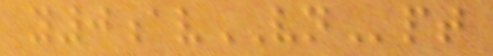y0avVNpt
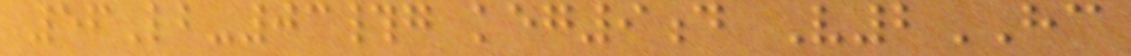56Lb-03#g keg9d V2HC
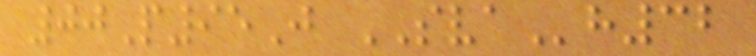00P95J SVAh32
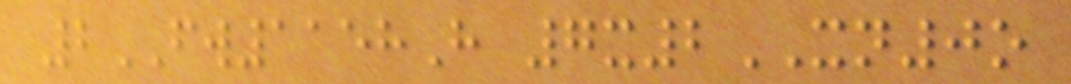2FW1158H 7x2XN0o
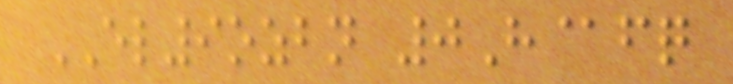EL9ozbn 0H@fq
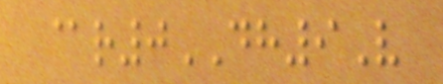@r0DH9V
